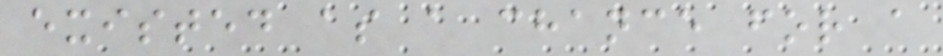existed as a chance for a
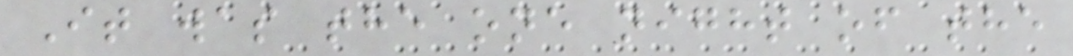It was the one night of the
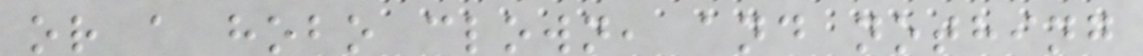or a hobo clown, and nothing
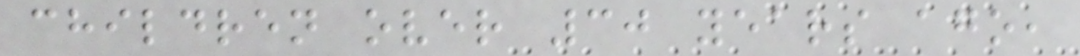children over 30 years ago,
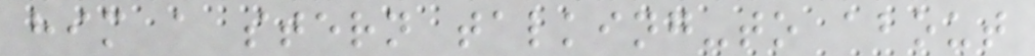him a stern talking-to about
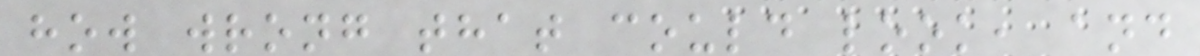how wrong that could look, and
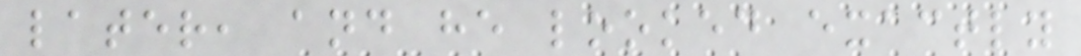later, and he looked exactly
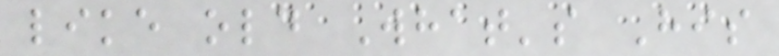like old What's His
